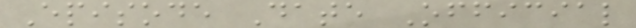Episode Date Official
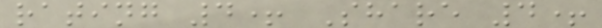rating 4+ Share 4+
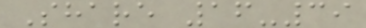Share 16-39
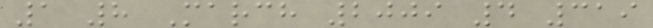1 8 March 2009 4 319
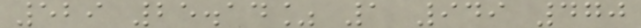529 25.14% 1 949 470
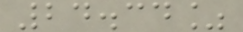24.34%
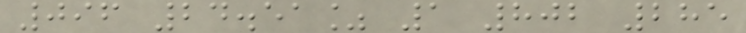096 24.51% 1 802 285
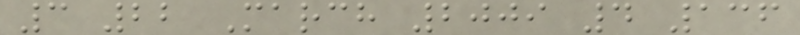3 22 March 2009 4 136
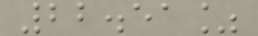22.51%
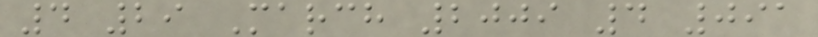4 29 March 2009 4 091
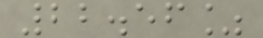22.56%
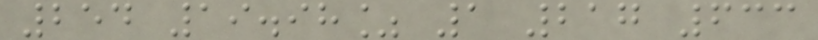254 19.98% 1 217 633
